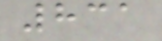831
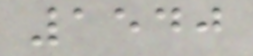1540
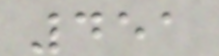451
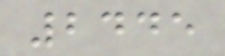2445
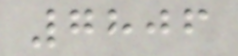7806
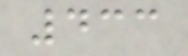433
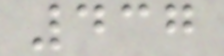437
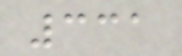331
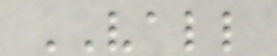VALL
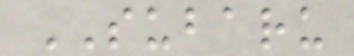SUBARU
